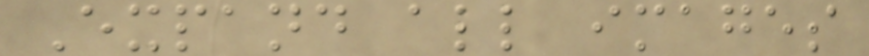Expand all images
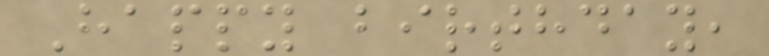Happy birthday,
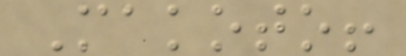Makoto!
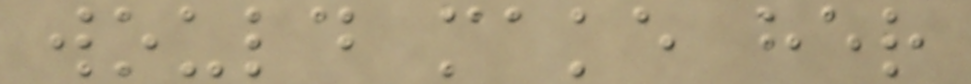would make her
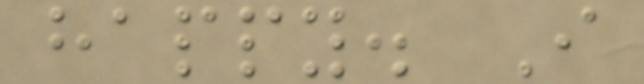happy. I
